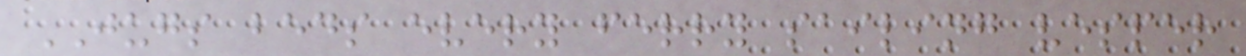JUGS beds every ferry sailing vesper
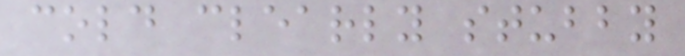cold clearly stubby
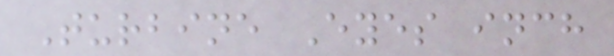Turbine Eyes inch
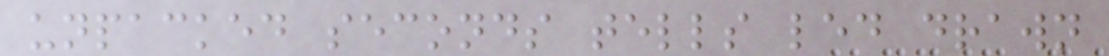unpacked seconds tells led drawn
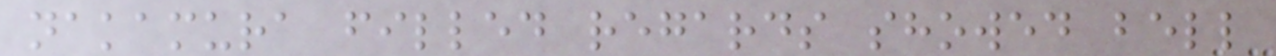nakamura filled regards showed bell
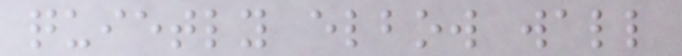quietly elbow wall
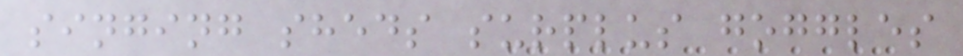singing sheds surplus goggles
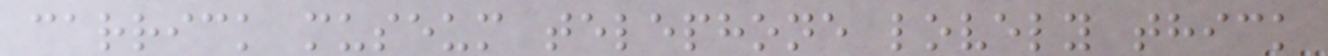carrick museum telephone lovely thick
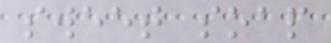sweet soap
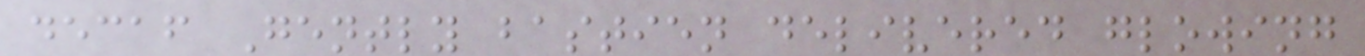decaf Gently bastien delivered glowing
